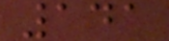141
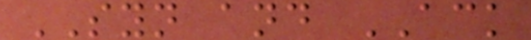SYN and ACK
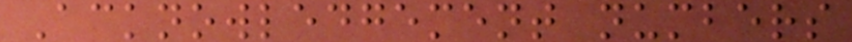Acknowledgement numbers
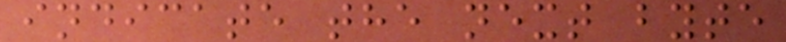indicate the next byte
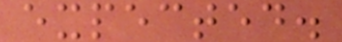expected.
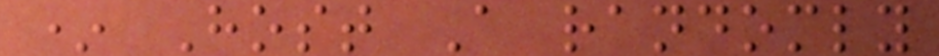* Host A randomly
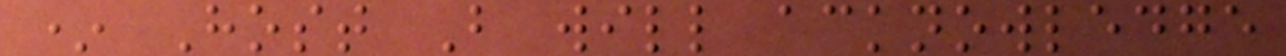* Host B will acknowledge
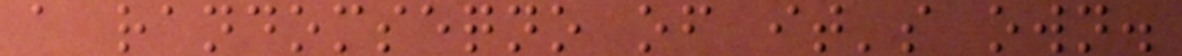a randomseqno of it's own.
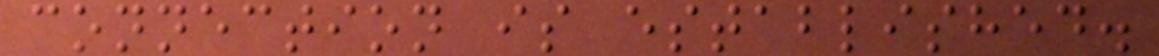connection is established.
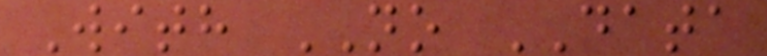With NO DATA
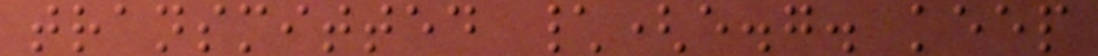transmitted \(e.g. keep
